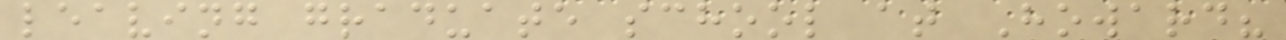leaving graduate school at Howard?
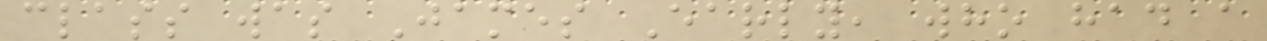class was James Early, who had a
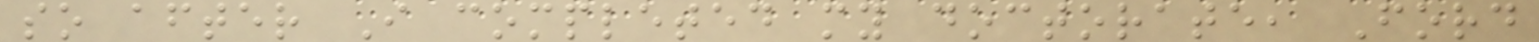so after I completed my doctorate, Ford
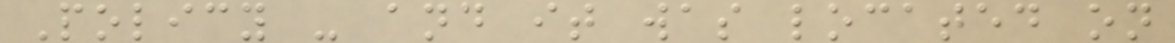Policy - and it was located on
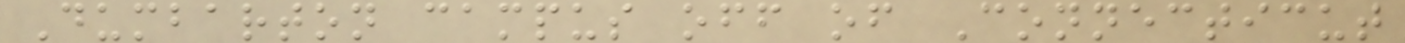Dumbarton campus off of Connecticut
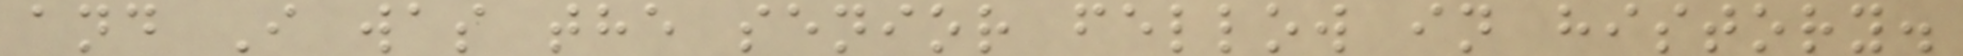and I was the senior fellow in history.
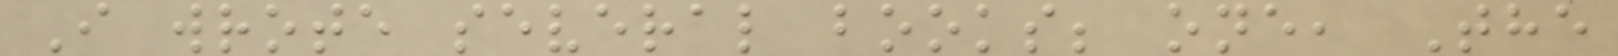I wrote several books; one, The
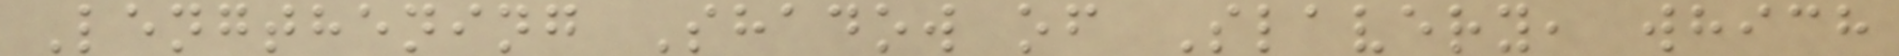Lengthening Shadow of Slavery, which
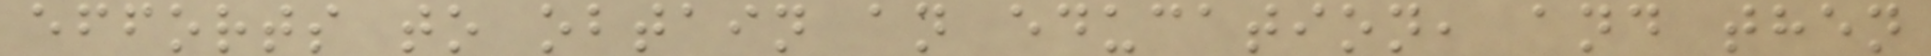efforts to obtain an education, and then
